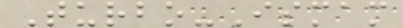Turbo-Ismam
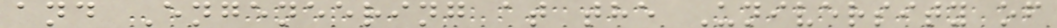and Engeneering at the University of
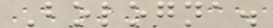Bologna.
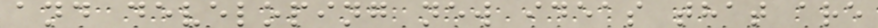and developing new ideas that are
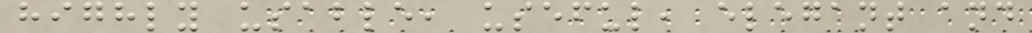highly usable, useful, elegant and
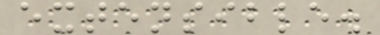extensible.
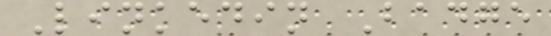Linkedin Badge
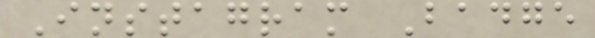Instagram Badge
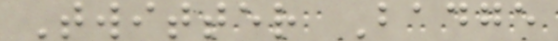Twitter Badge
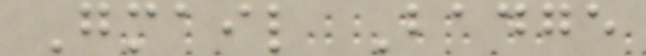Gmail Badge
